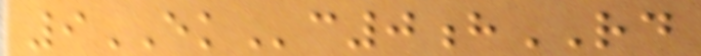9EKc0hRD
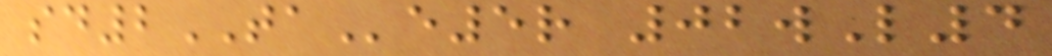sd2TAe5r 02wL4
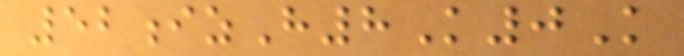52izH8K0K
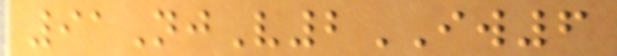91NjV2IW6
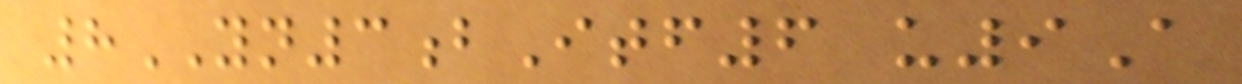8YN3bItf6 u9A
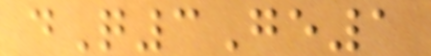dQ3Ge1
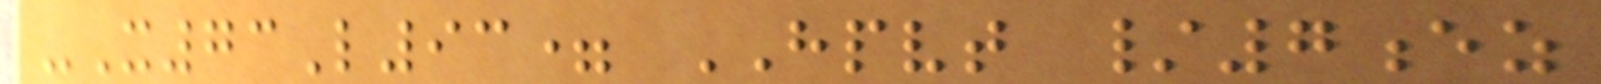-X73L93= HPVT /7ez
